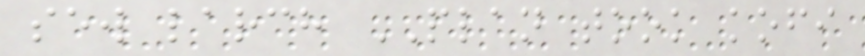sew larch PLAN took kofi
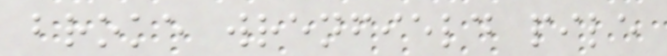broke wrenfield pile
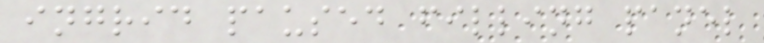ingrid paused filling panel
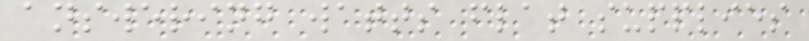answering watts flat supplies
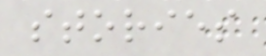stories
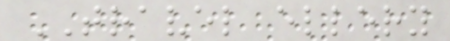TRAVEL ellery
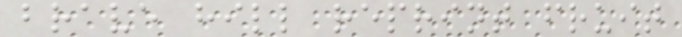brave hill reprint fruit
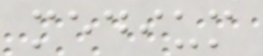medium
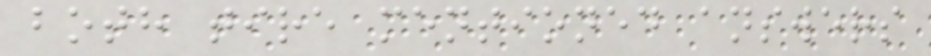both tire mentioned answers
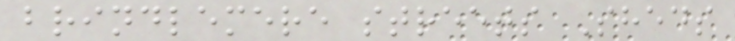brindlemere streets Sheds
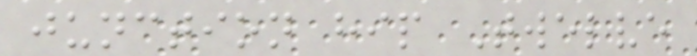junction hip Twelve
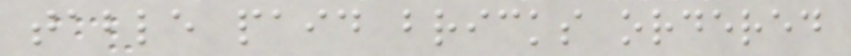table paid bricks ordered
